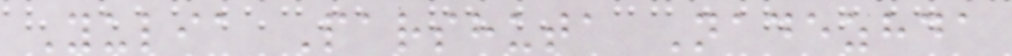Yulia Parshuta Nadezhda
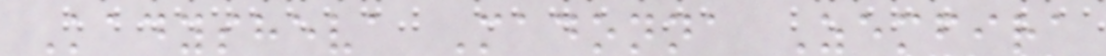Kadysheva Madonna Zemfira
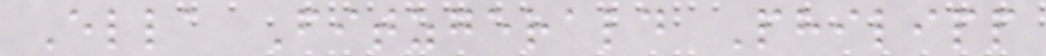Ella Fitzgerald Philipp
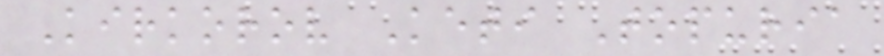Kirkorov Keti Topuria
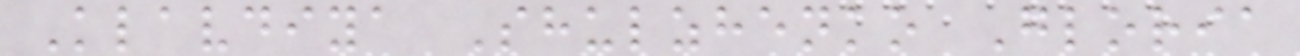Klavdiya Shulzhenko Gloria
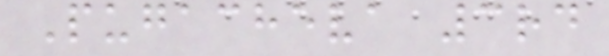Pugacheva 3rd
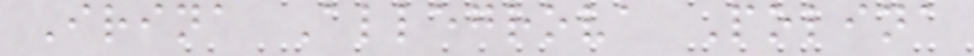Irina Allegrova Polina
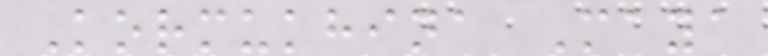Kormukhina Maya
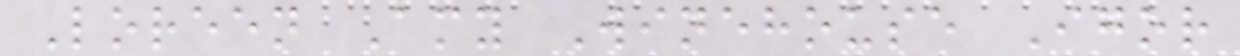Loreen Amy Winehouse Igor
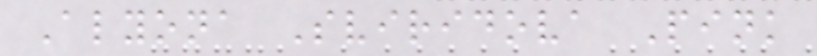Alyona Sviridova Pink
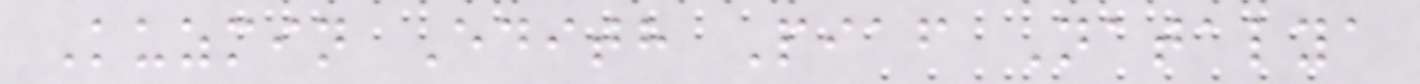Kuzmin Edith Piaf Natalya
